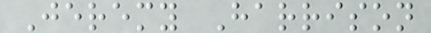Jeremy Harrison
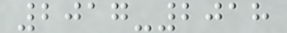2017-2018
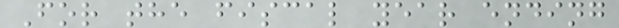For the fiscal year ending
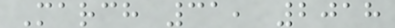March 31, 2018
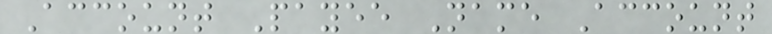Account Payee Name Account
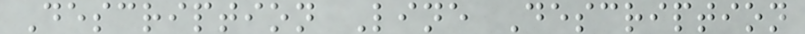Description Line Description
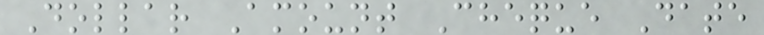Dollar Amount Cheque Date
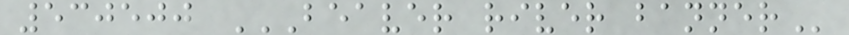530500 BEAVER RIVER BANNER
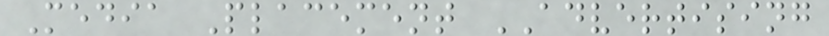Media Placement ADVERTISING
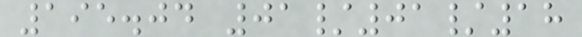195.04 01/01/18
